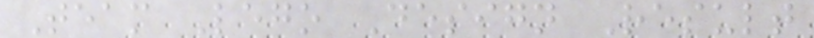Team Lego Design Result
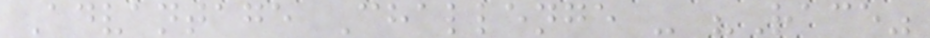Advantage Challenge - "Race"
